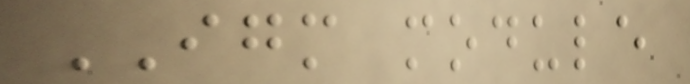IGM module
